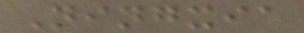Ningxia
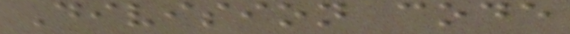Division code
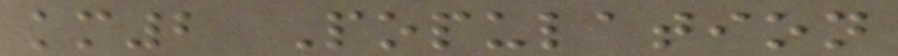km2 Population
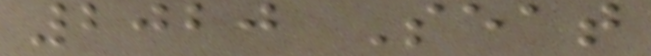2020 Seat
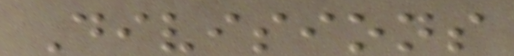Divisions
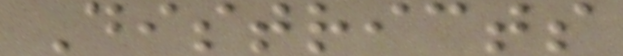Districts
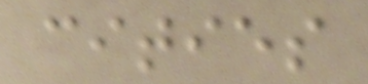cities
